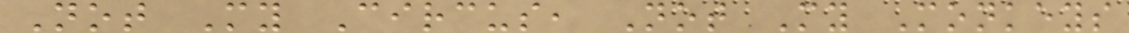Not My Circus, Not My Monkeys
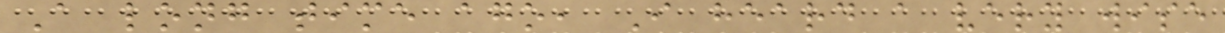A long time ago, I heard a very wise
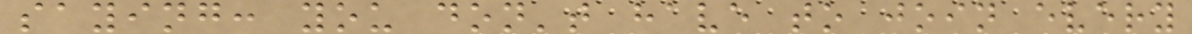saying: you don't have to join every
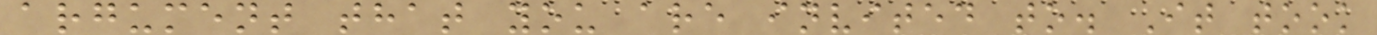argument that you are invited to. It took
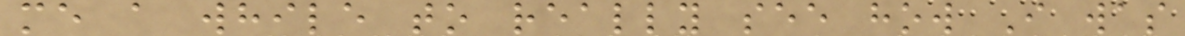me a while to really see how I was
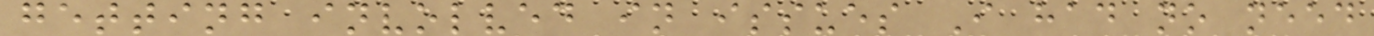getting involved in issues I had no need
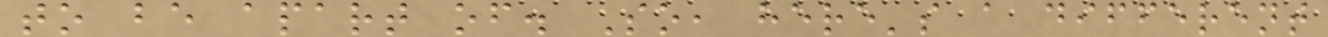to be apart of. So, here's a different
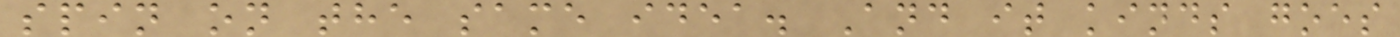spin on the same idea. And it kinds goes
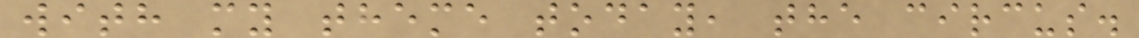with my theme today, the circus.
